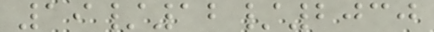19/12/2030
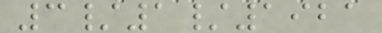3/1/1921
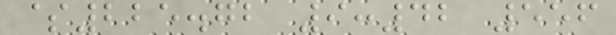$225.72 9:42 556
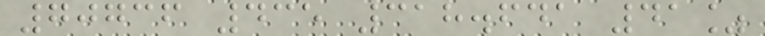70736 435 318.641 41%
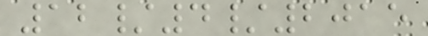12/4/2015
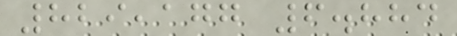829,177 6.884
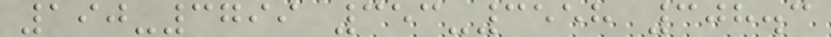190-3799 353-3558 308.3
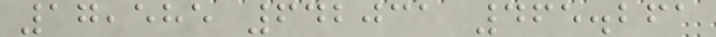17,585 642031 465.261
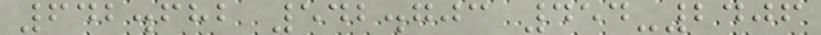642.682 542.703 454-2406
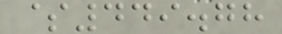$449.78
